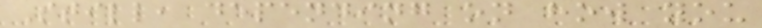Still, depending on how you
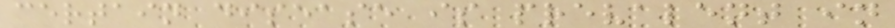certain disease is prevalent in
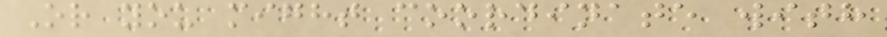Or you might coordinate with
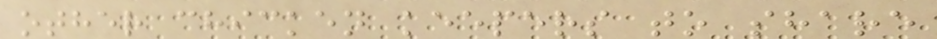other chicken keepers to share
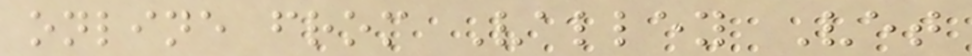online from Valley Vet
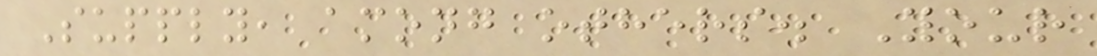Supply, among others. Your
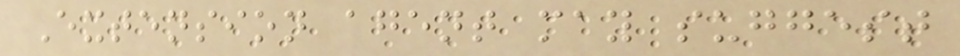Extension agent may suggest
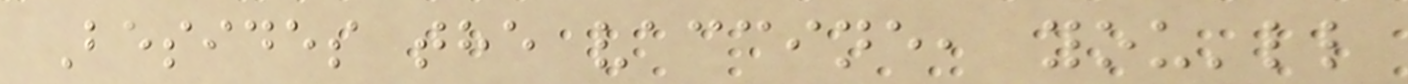Besides the vaccine, you'll
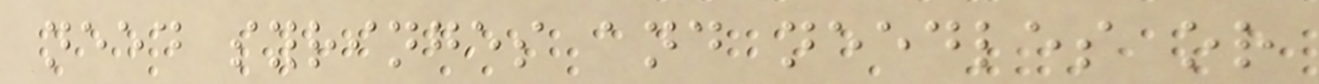need syringes and needles or
